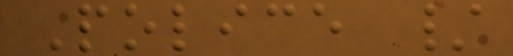Police /
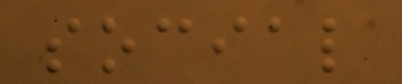social
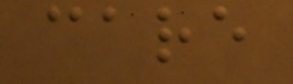care
